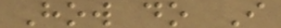How do I
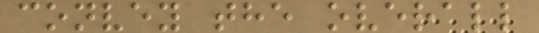convey the overall
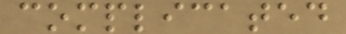complicated
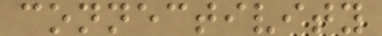connectivity
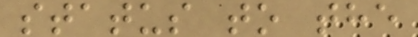status to the
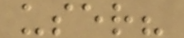user?
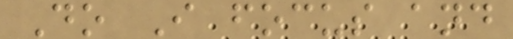Do I focus and
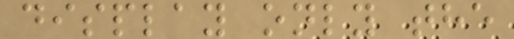display only the
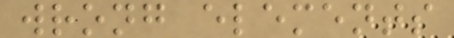wrong elements
